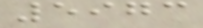5973
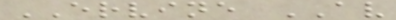ERVINE AV
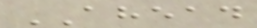AHEAD
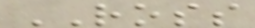ROSS
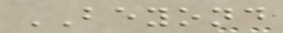BEYOND
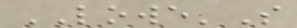LOWE'S
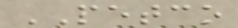PETCO
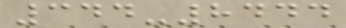344-8444
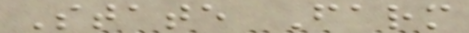State Farm
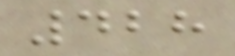428
